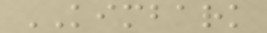KIMBARK
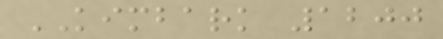KIMBARK 1200
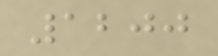1200
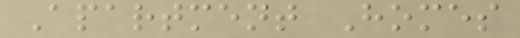Apartment Homes
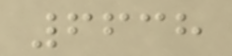6638
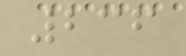236
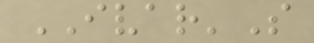IVAR'S
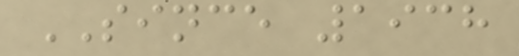SINCE 1938
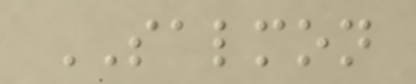SALMON
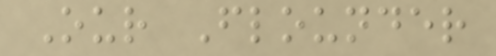Our Flounder
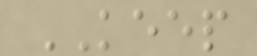KEEP
